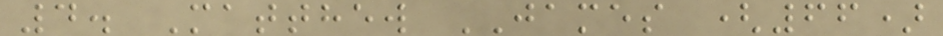4. Matthew JAMES (66)
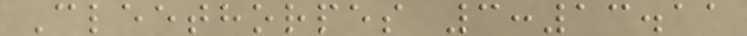Cleethorpes 3:13.11
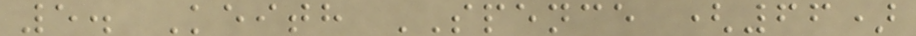5. Keith SPENCE (66)
